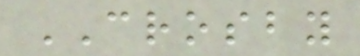CROSBY
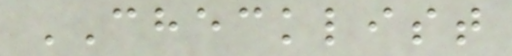CHECKLIST
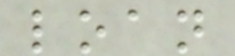loan
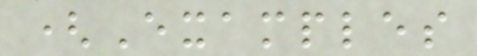(Examples
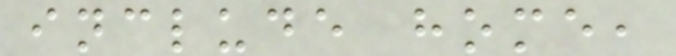include home,
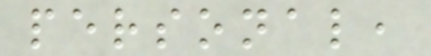personal,
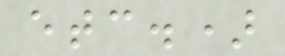etc.)
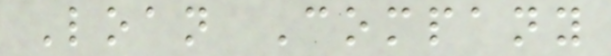Loan Company
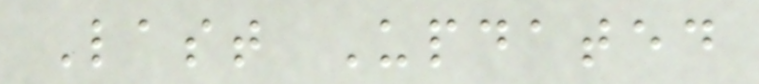Last Updated
